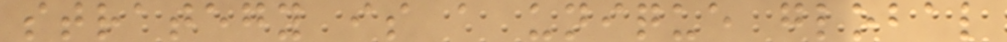strategy is a unique global
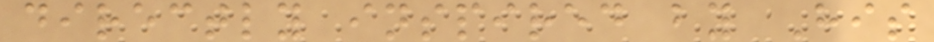directly inspired by His
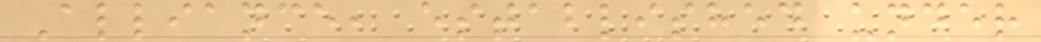Alliance, established under
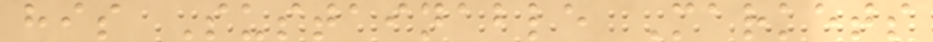his Sustainable Markets
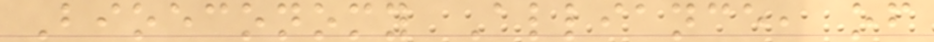Bioeconomy Alliance, of
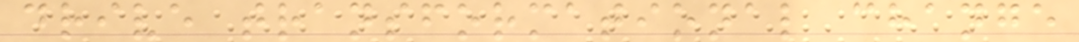drive transformational change
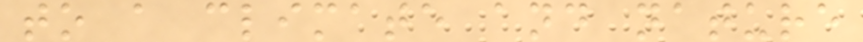to a climate and nature
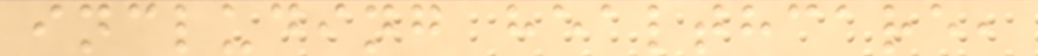including healthcare,
